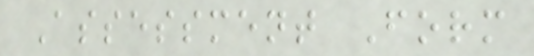Assessment Form
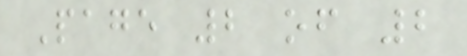Page 2 of 2
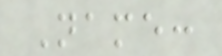Name:
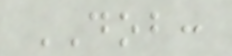DOB:
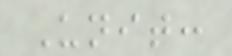Unit:
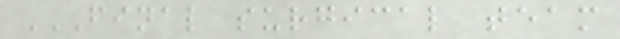FINAL SURGICAL TEAM
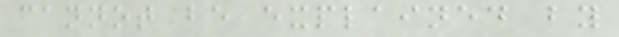cannot be explained by
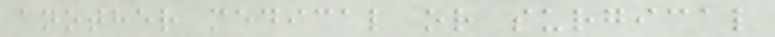another medical or surgical
